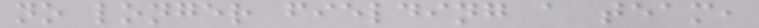no longer fielding a team,
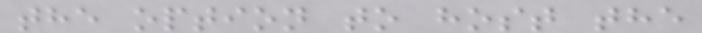the option to host the
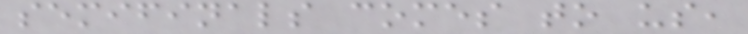semifinals comes to us,
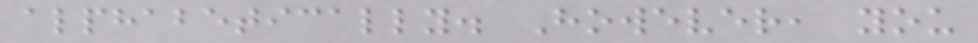alphabetically. However, you
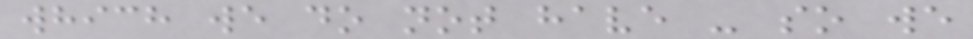which we do not have - so we
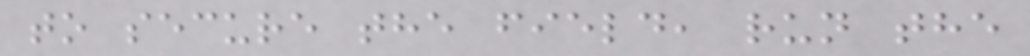to secure the field, run the
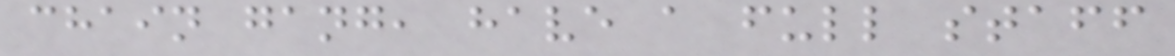chain gang, have a full staff
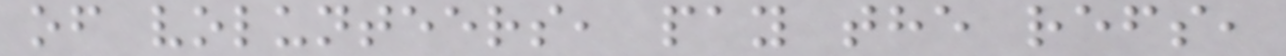of volunteers, pay the refs,
